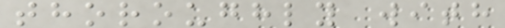thoroughly with
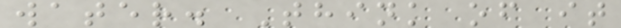water. Think of it
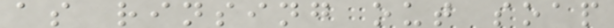as rinsing out soap
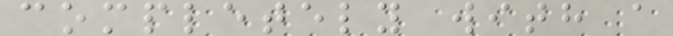completely with a
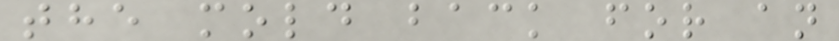the mold back for an
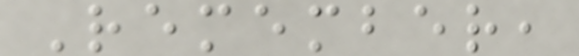Remember,
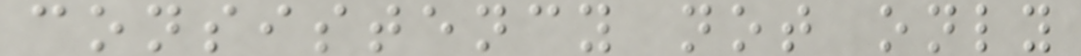consistency not only
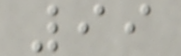99
